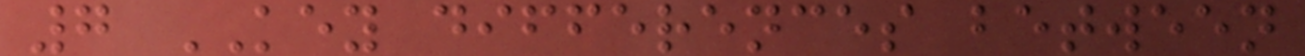7 KEY differences between
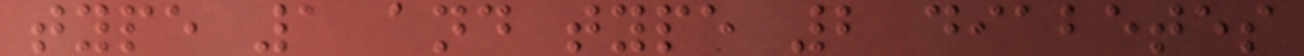type 1 and type 2 diabetes
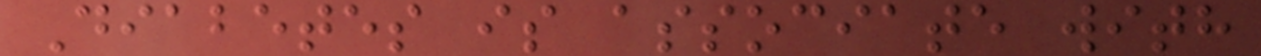Diabetes is associate with
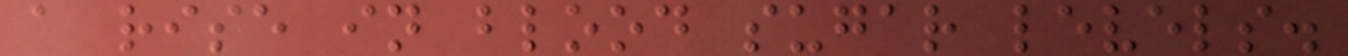a rise in blood sugar levels.
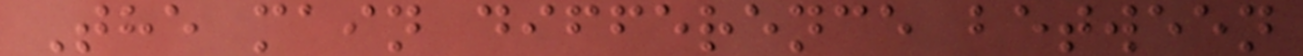The main difference between
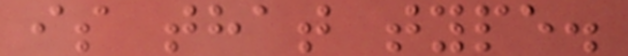is that type.
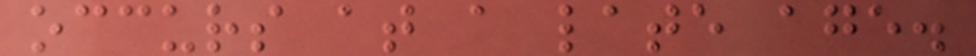occurs at a late age.
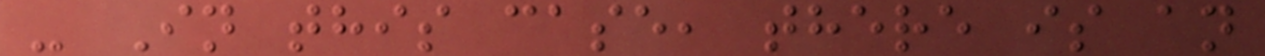- In this case, there is an
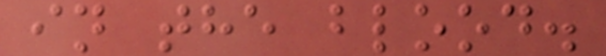in the blood.
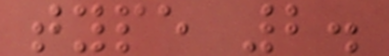type 2.
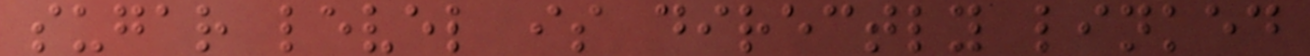sugar level is directly linked
